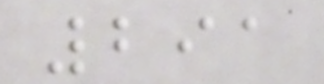291
